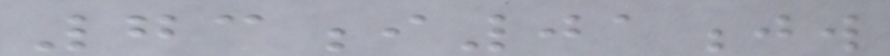73i01jw
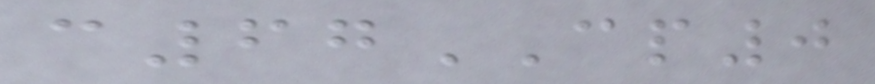c67CP0
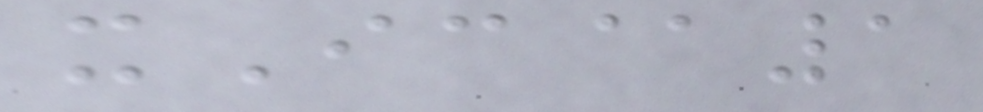xIc@1
